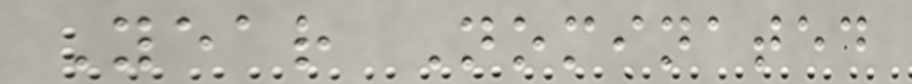Year Nominated
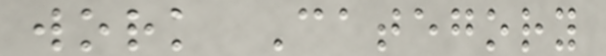work Category
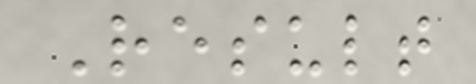Result
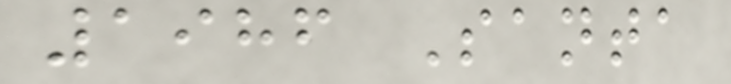1986 Santa
